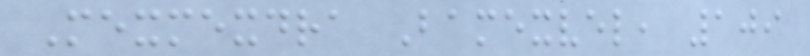Mexmexdra Bamexvel, 109
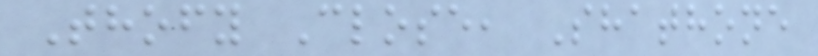Thofy Close, Shathone
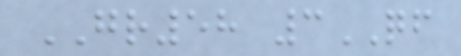GR58 3QF
